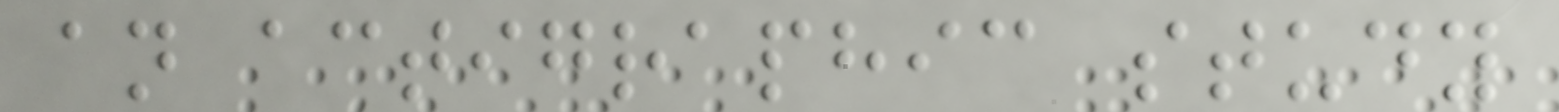an actigraphic study
